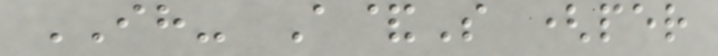IH- A&S (per
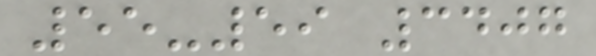55-59 3407
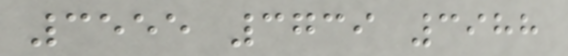3555 3739 3988
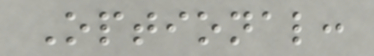Optional:
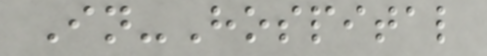In-Hospital
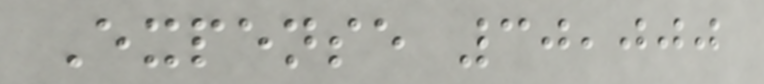Expense 30,000
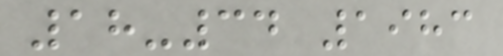18-34 1983
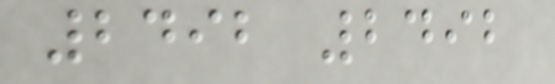2492 2492
